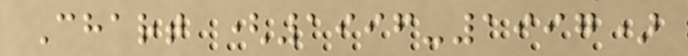Chart (1996-1997)
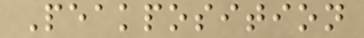Peakposition
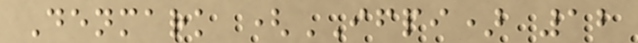Denmark (IFPI) 12
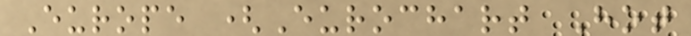Europe (Eurochart Hot
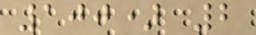100) 2
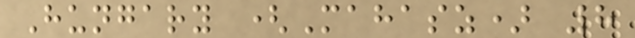Hungary (Mahasz) 8
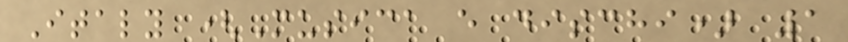Italy (Musica e dischi) 1
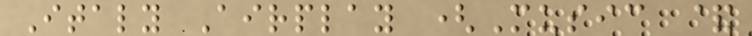Italy Airplay (Music &
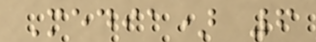Media) 6
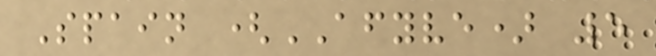Spain (AFYVE) 5
